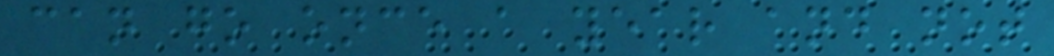can go once a year and not
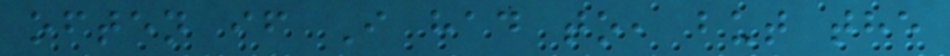often if I had to, but the
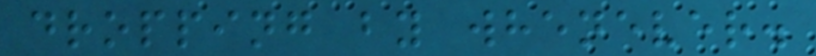dropping by whenever.
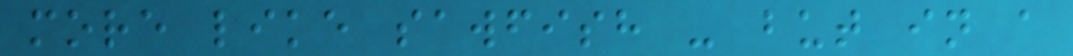more like sawfish - but in a
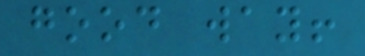good way!
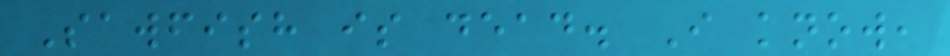Sawfish is dead. I know,
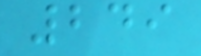249
